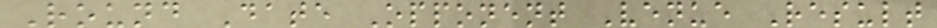Round Date Opponent Venue Result
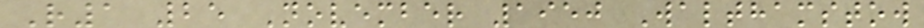R1 25 November 1950 Walthamstow
